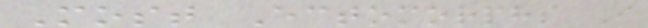Most Ectomorphs I
